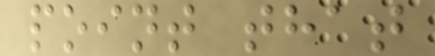point that
